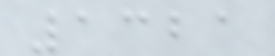1321
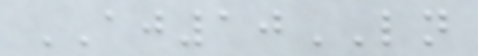AJ10LN
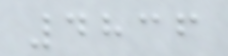4836
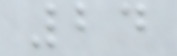24
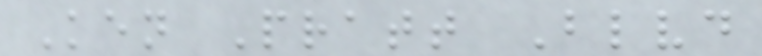Ken Pratt Blvd
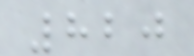820
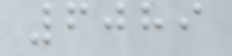6089
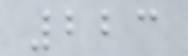223
